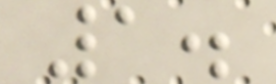1.
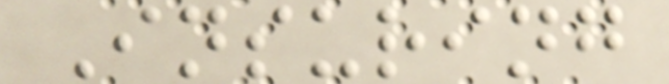Insuring
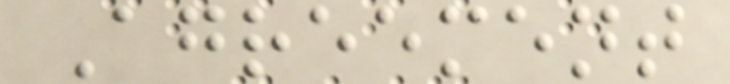Agreement
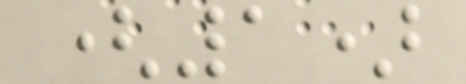(1)
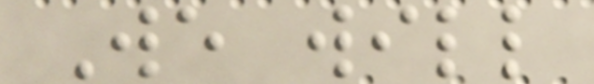We will
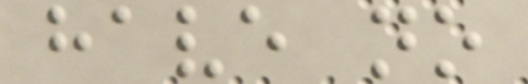have no
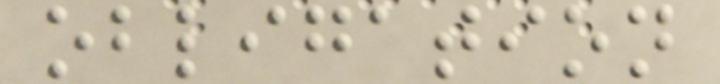obligation
